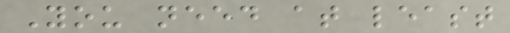You need at least
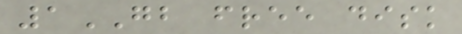1GB free disk
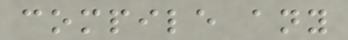compile any
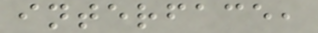interface,
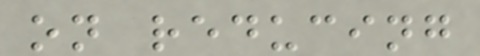on reducing
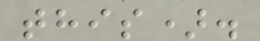this).
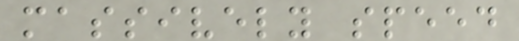massively speed
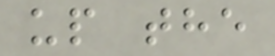up the
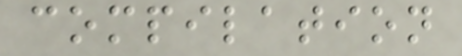compilation
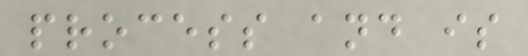process and is
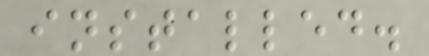installed.
